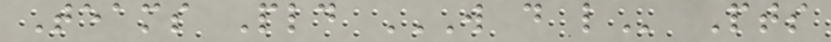Teams Pld W D L Pts
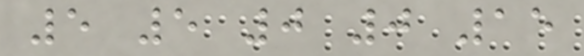5 5 0 0 15
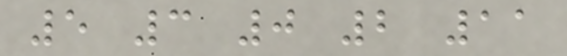5 3 0 2 11
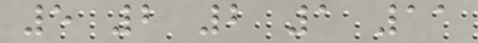5 2 2 1 11
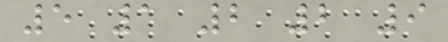5 1 2 2 9
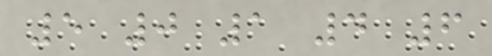5 0 1 4 6
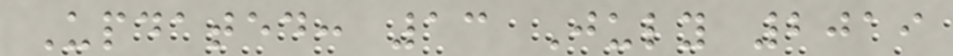Updated: 13 July 2019
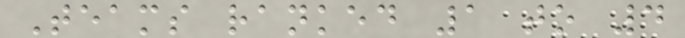Teams ranked 1 to 4
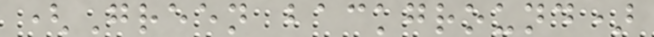(Green background)
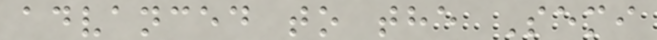advanced to the Semi
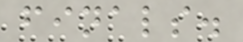finals.
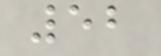52
